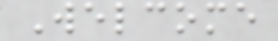Welcome
